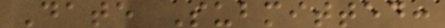Date Submitted:
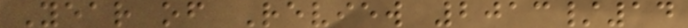Year of Review 2013/14
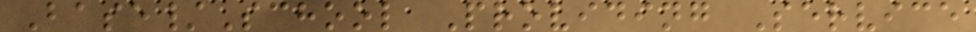Base/School Providing Service
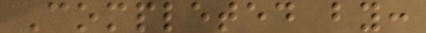Completed by:
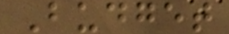Budget
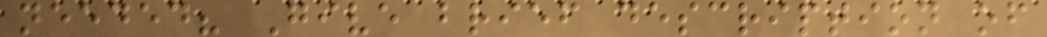needed? Give brief description of
